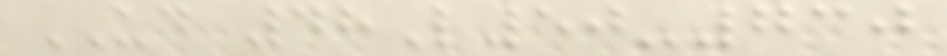UD 48L50-730
